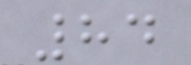84
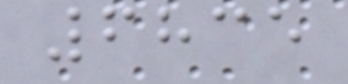6835
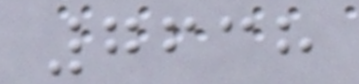7638
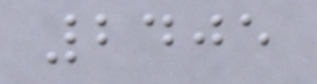2405
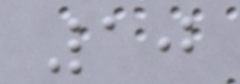10
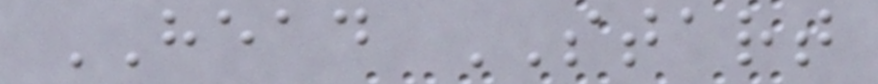HEAD START
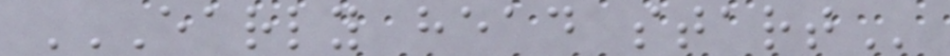EARLY HEAD START
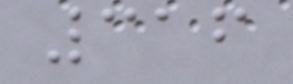316
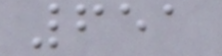651
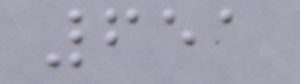651
